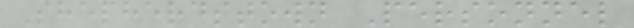Shepherdstown Personnel
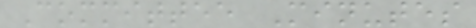Committee Minutes
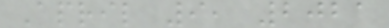April 9, 2021
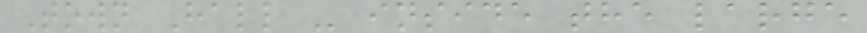Town Hall - inside the large
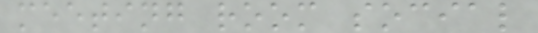meeting room social
